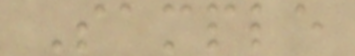Sample
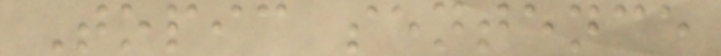Topic sentence
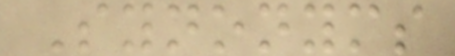Synonyms
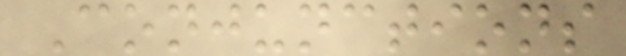Conjunctions
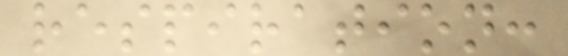respiration:
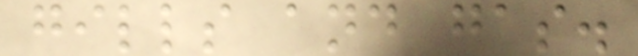gills and gas.
